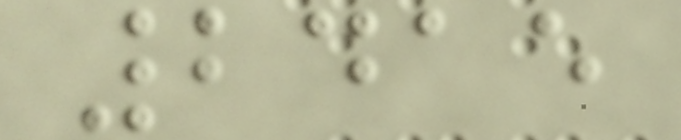2415
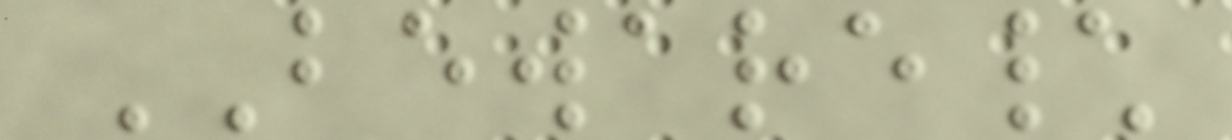BEWARE\
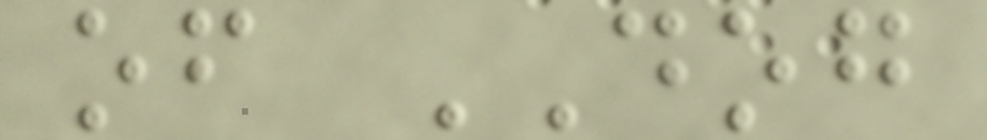of DOG
